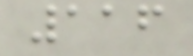116
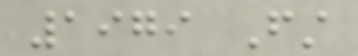1979 First
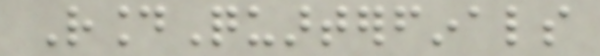RoundQuarterfinals
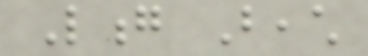Long Beach
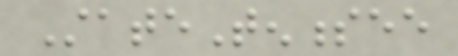StateTennessee
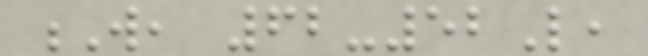W, 62-52L,
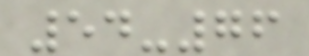54-76
